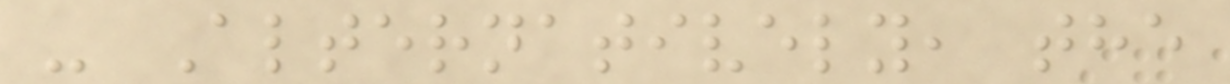- Alternatively, the
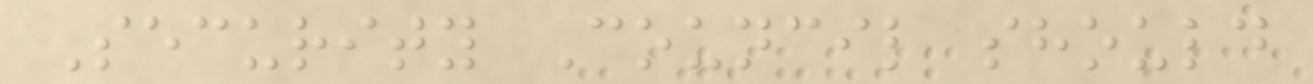Security Council should
